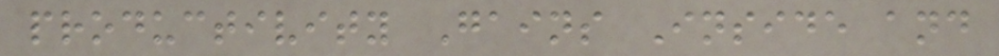productivity Gains Inside and
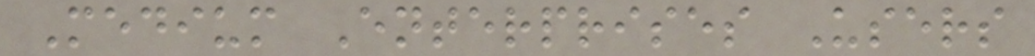Medium Enterprises Users
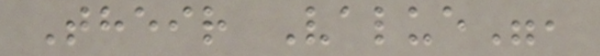Their Value",
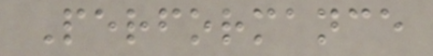Performance
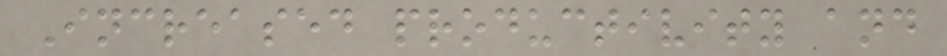Increased productivity and
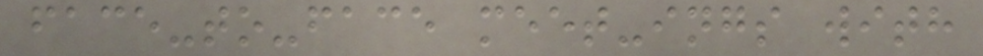face-to-face meet-ings with
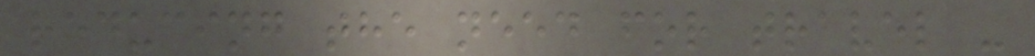reducing the need for travel -
